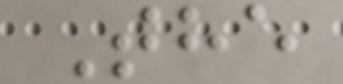The
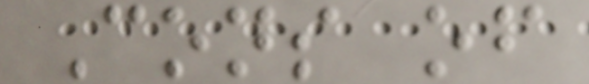Cons of
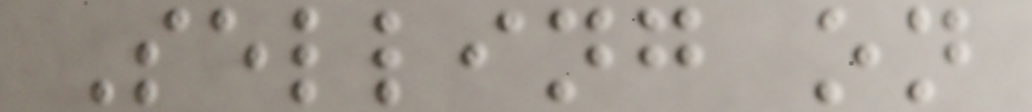Selling on
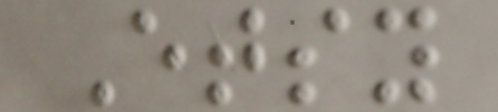Etsy
